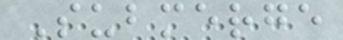Submerge
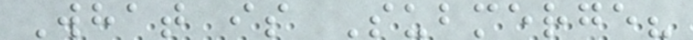What is Submerge?
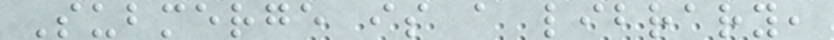Submerge is a library,
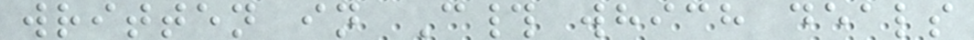written in C# which deals
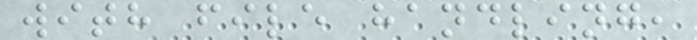with file handling,
